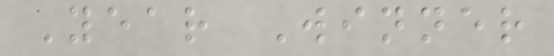Year Winner
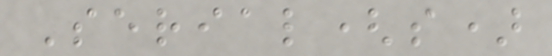Serial(s)
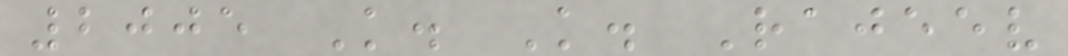2005 K. K. Rajeev
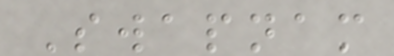Swapnam
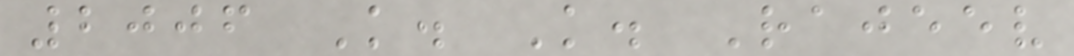2006 K. K. Rajeev
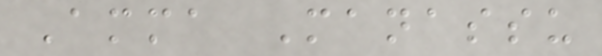Amma Manassu
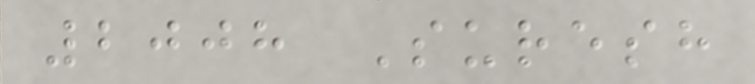2008 Suresh
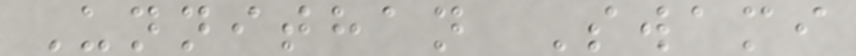Unnithan Swami
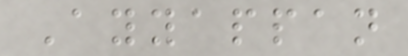Ayyappan
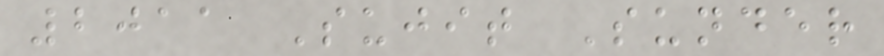2011 Sujit Sunder
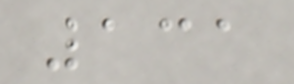131
